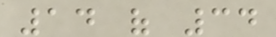14 of 34
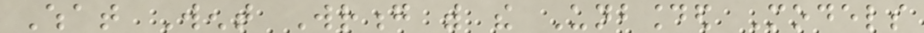What Went Wrong with the Unbounded Models
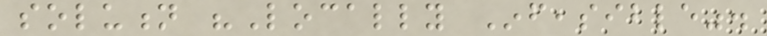solution "Locally Infeasible".
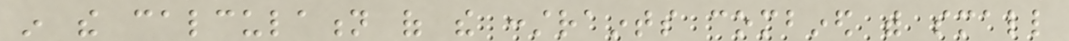in the calculation of the constraints combined with small
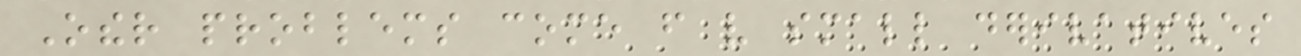Other problems come from very small derivatives
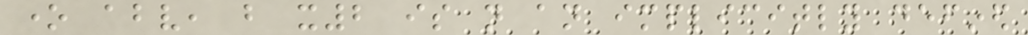one above, but x2 is not an implicitly defined
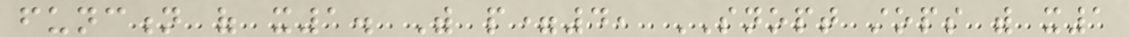function of x1. With p=4, SNOPT stops with x1
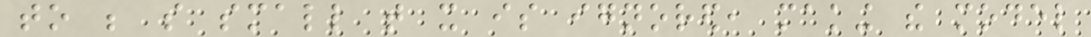to be so small that it is ignored, making the model
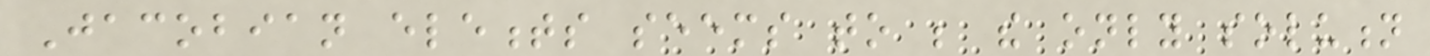Jacobian elements seems to be the only solution
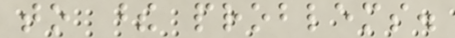to these problems.
